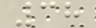38
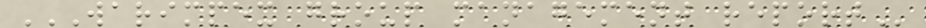WARIMPEX GROUP MANAGEMENT REPORT
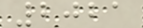2021
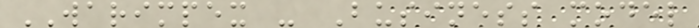WARIMPEX - Business model
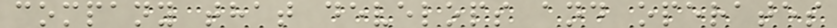company that develops and operates
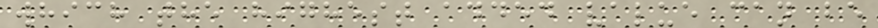which the highest added value can be
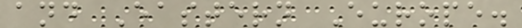and Eastern Europe.
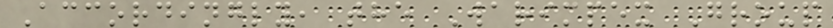Accordingly, the Warimpex Group
